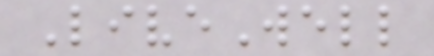LiveWell
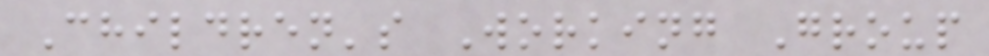Children's Working Group
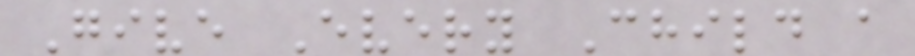Give Every Child a
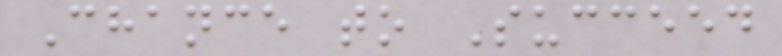Chance to Succeed
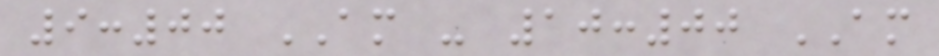9:00 AM - 10:00 AM
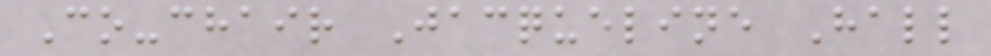Co-chair Jacqueline Hall
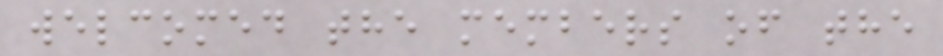welcomed the members of the
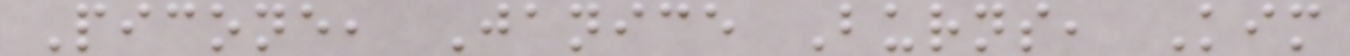Picone, Janice Burns, Kim
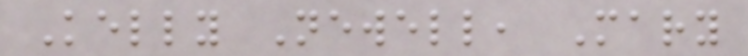Kelly Newell, Mary
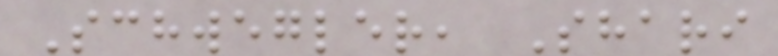Schwegler, Shari
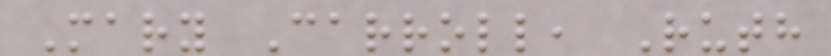Mary Carroll, Ruth
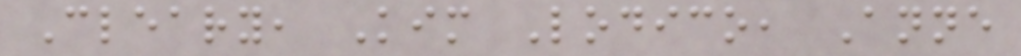Cleary, Kim Lodico, Anne
